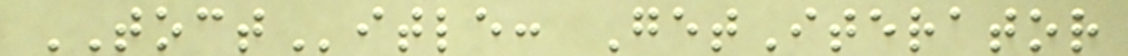TOCTitle: GetIterator
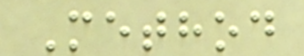Method
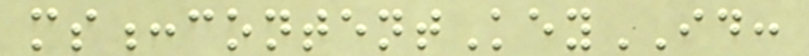ms:contentKeyID:
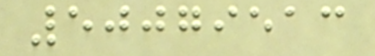50079513
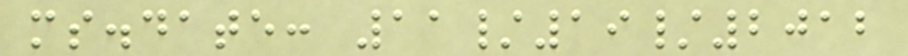ms.date: 11/19/2012
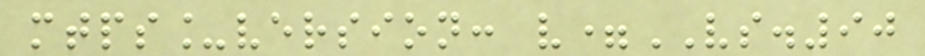mtps_version: v=VS.90
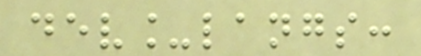dev_langs:
